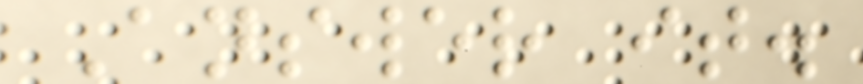Answer it.
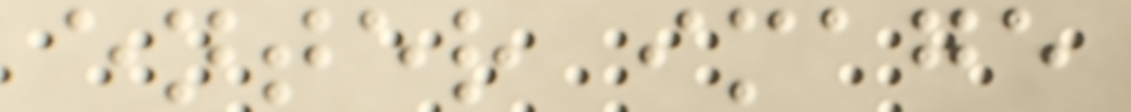enter image
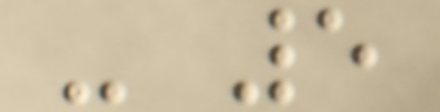- 5
